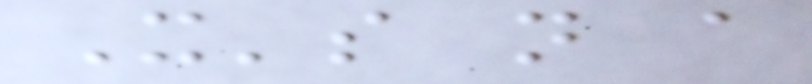It's not a
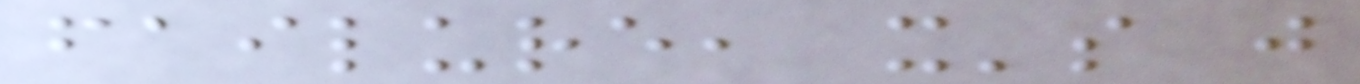failure, it's just
